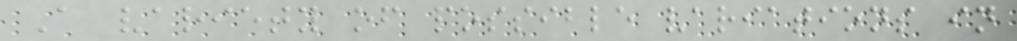A variety of possible variations in
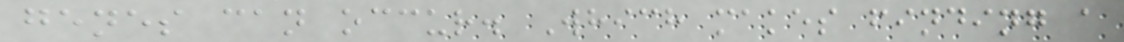genes can occur. Which makes finding a
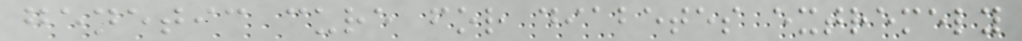genetic cure for diabetes extremely
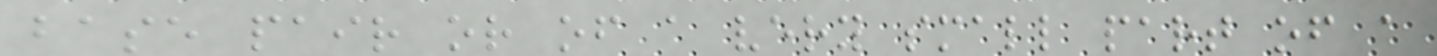base pair or of a very small part of a
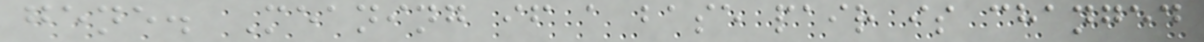gene. Meaning if a base pair is changed
